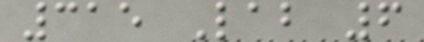315 Lab 6
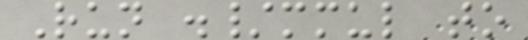Run ./mmul to
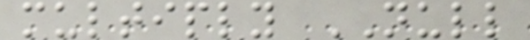multiply NULL
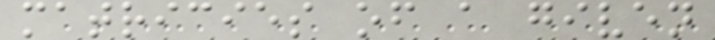matricies of a given
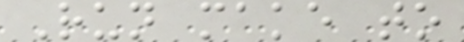Run make to
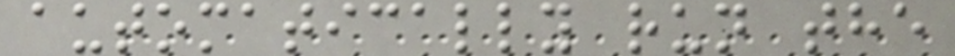automatically run the
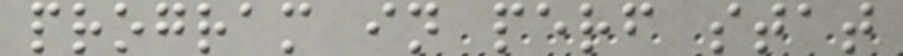program in perf stat
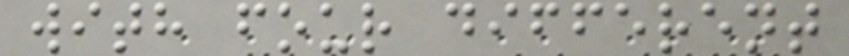with four different
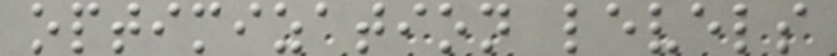optimization levels
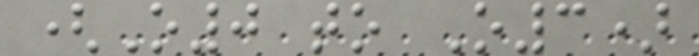(O0 to O3)
